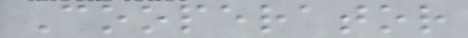Cooperator
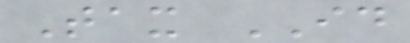Tax ID
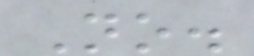No.
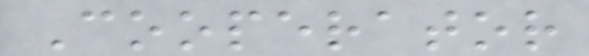Cooperator
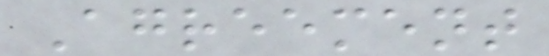Agreement
